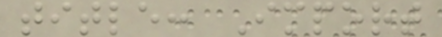title: Import
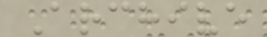Archive
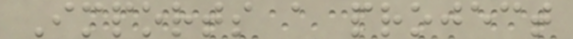Imports a project
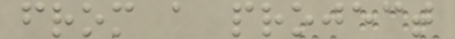from a project
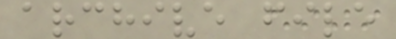archive file
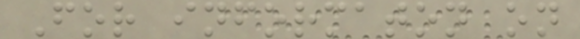For informaton on
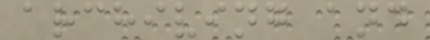archiving and
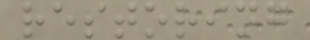restoring
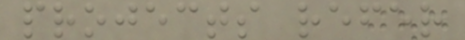projects refer
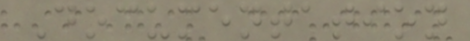Documentation
